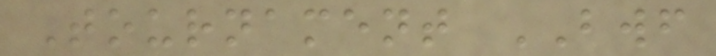Tournament BWF
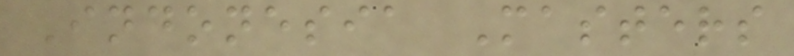Indonesia Masters
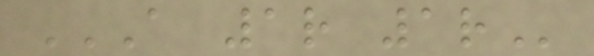A 1R 1R
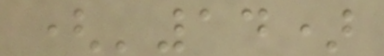('14)
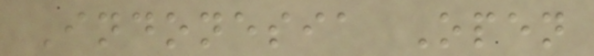Indonesia Open
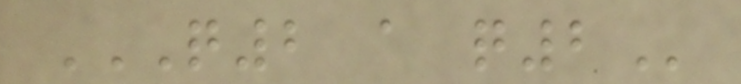Q2 A Q2
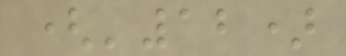('12)
